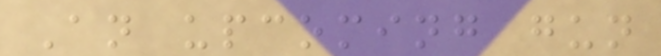An upcoming gun
